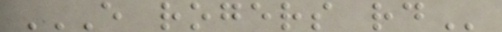E ROGERS RD
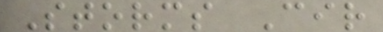Storms Cir
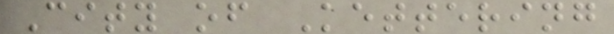City of Kettering
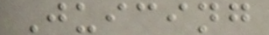Juicing
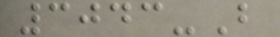3043-B
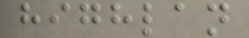highlan
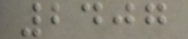2407
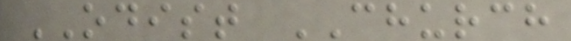ODIST CHURCH
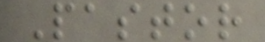Pastor
